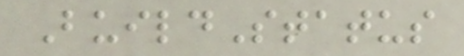BuildStatus
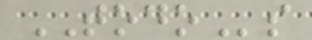TODOs
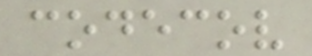codecov
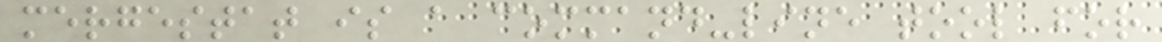mergestat is a command-line tool for
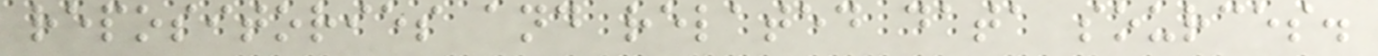repositories and related data sources.
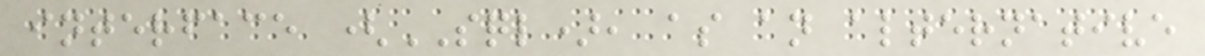interface (SQL), as an alternative
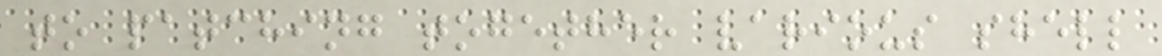to patching together various shell
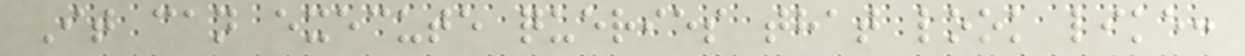It can execute queries that look like:
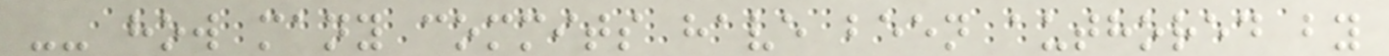-- how many commits have been authored by
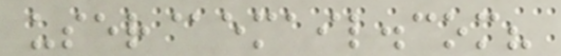user@email.com?
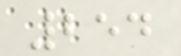254
